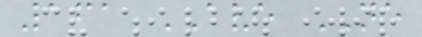161 AVE NE
